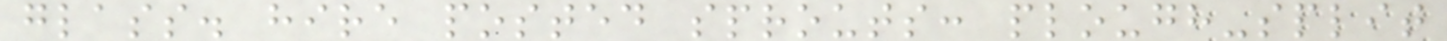glass. hire posted sprouts: plough-split
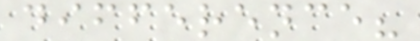difference?
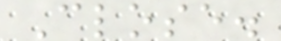Close.
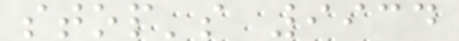stop's 9934
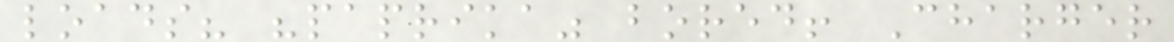loads? "paprika" bored! Charger
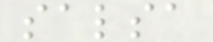salsa
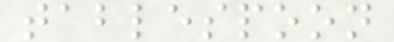tablespoon
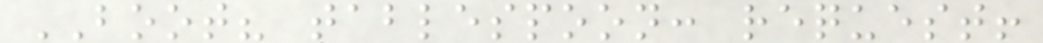BOOT? tablespoon: request!
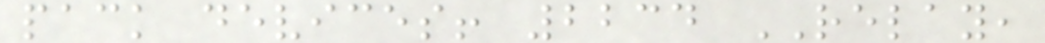pack devices! 2234 RELAY,
